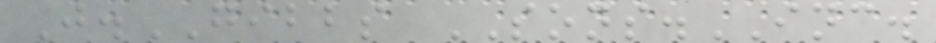J.GIBBS SONS.INC.
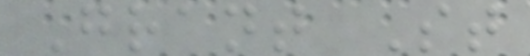Grant St
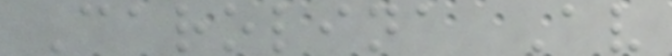Carolina Av
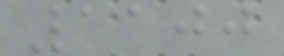1100
